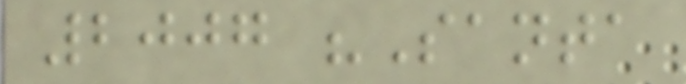2007 "Santa
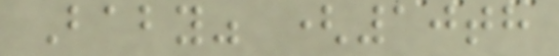Baby" (10th
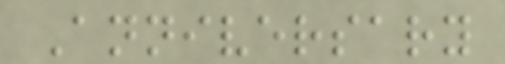Anniversary
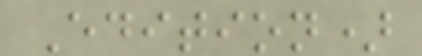Edition)
